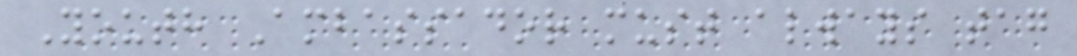Youth Ambassador must always tag
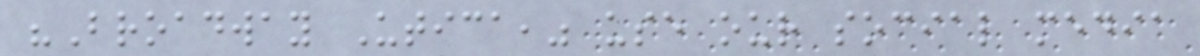"Broadway Utica," use our social media
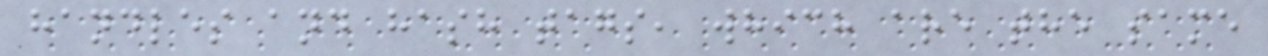handles and hash tags, which are the same
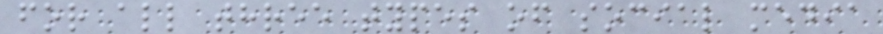for all three types of social media
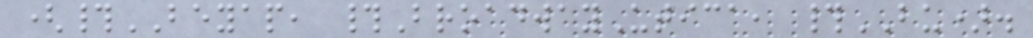(#BEYAP, #BroadwayUtica, #BU).
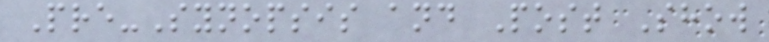Pre-Synopsis and Post Show
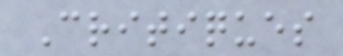Critiques
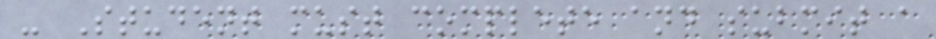- Student must complete and submit a
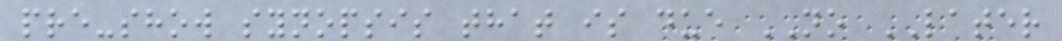pre-show synopsis that is due NO LATER
